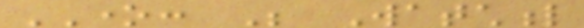ONE: Be Watchful
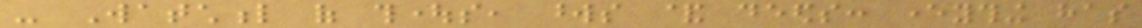- Watchful of thoughts, words & deeds: everything has
